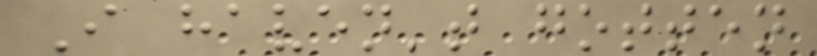I haven't gotten
